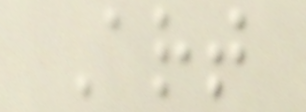Art
